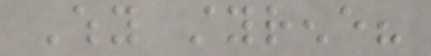Why styrene?
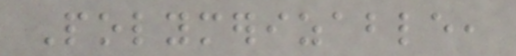Polymerizable,
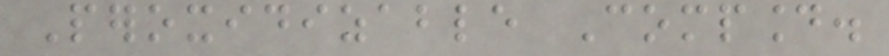Peroxidizable Compound.
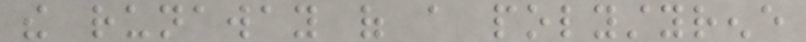the runaway of a polystyrene
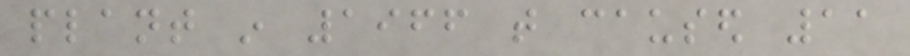plant in 1966 that caused 11
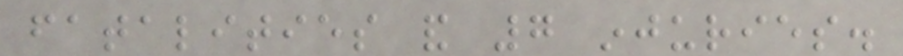fatalities and 7 injuries.
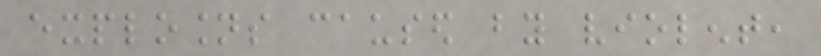explosions caused by violent,
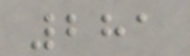281
